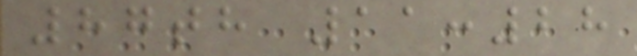87th 11:28
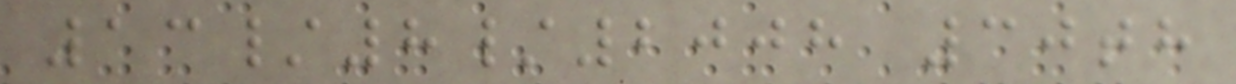13/8/2008 30th
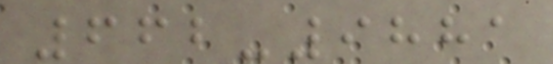662-9881
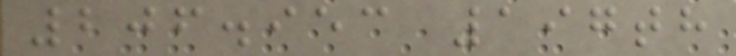206.953 197th
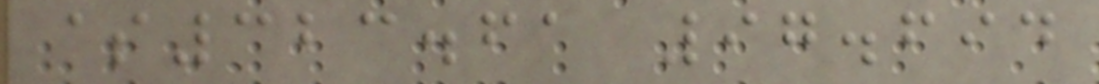$323.61 97.694
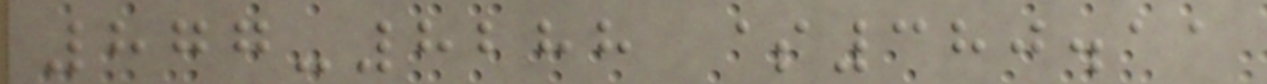877-8288 $380.11
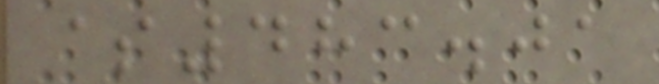$483.01
